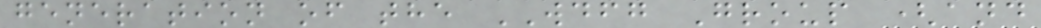generation of the WDFG Group (and
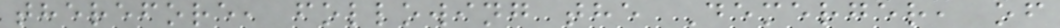therefore, following the Demerger, of
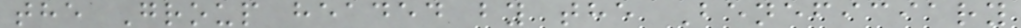the Group headed by the Beneficiary
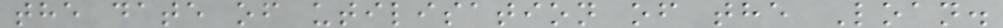the date of utilisation of the Loan.
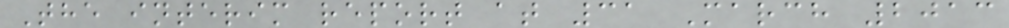The interim report at 31 March 2013
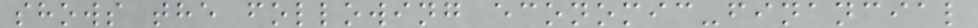shows the following economic-financial
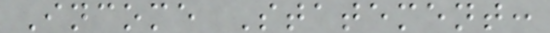Income Statement:
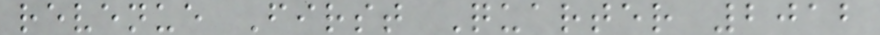revenue First Quarter 2012
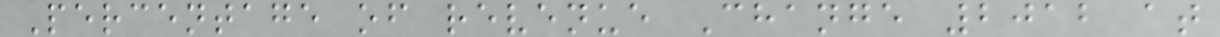Percentage of revenue Change 2012 at
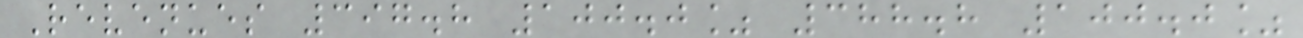Revenues 397.8 100.0% 388.8 100.0%
